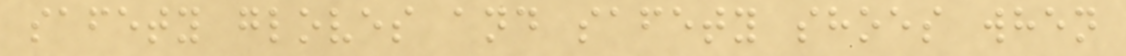safety gloves and safety shoes when
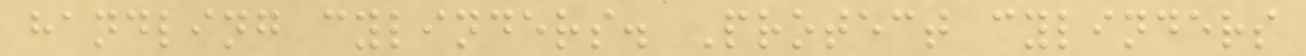handling cylinders. Protect cylinders
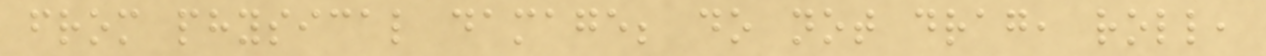from physical damage; do not drag, roll,
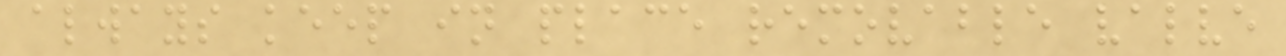always keep in place removable valve
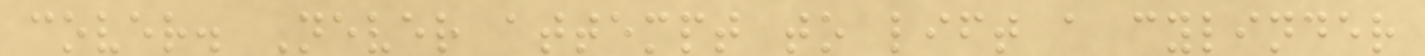cover. Never attempt to lift a cylinder
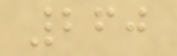260
